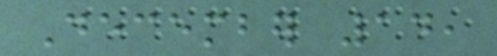December 14,
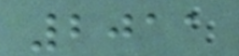2011
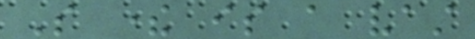So there is a vast
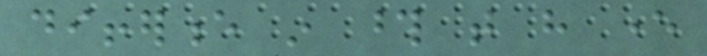difference in those that have ever
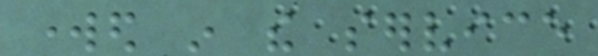worked in the service
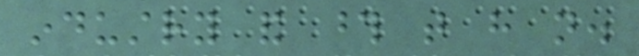industry and those that have not.
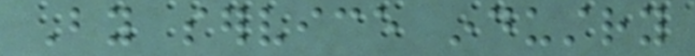By service industry
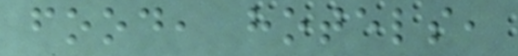food, hotels,
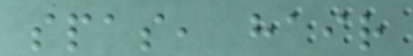spas, hair
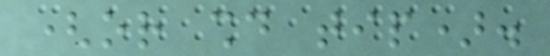(or should tip).
